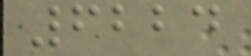6224
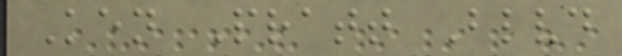Ken Pratt Blvd
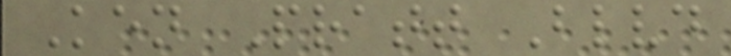Ken Pratt Blvd
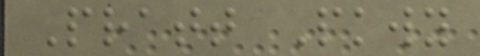Pratt Pkwy
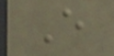E
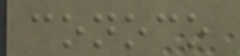conoco
